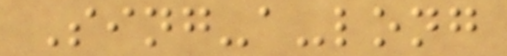Sing-a-long
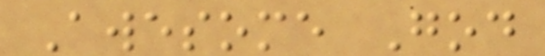Awesome God
